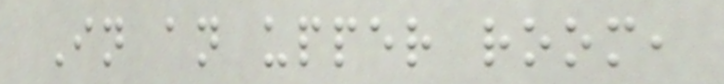In an upper room,
